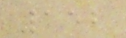152
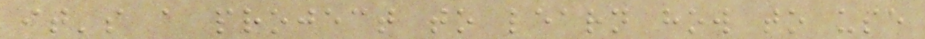it's a project to learn how to use
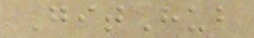GitHub
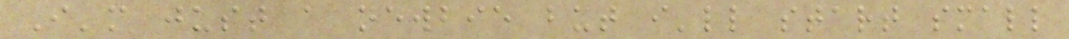I'm just a newbie but i'll start small
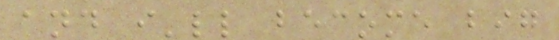and i'll become big
